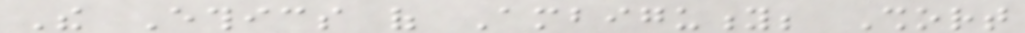The Ethics of Ambiguity; Short
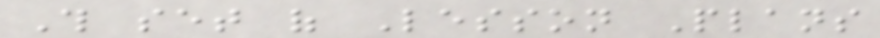This set of Lesson Plans
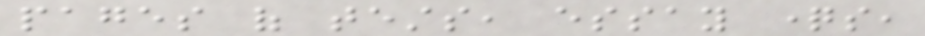pages of tests, essay questions,
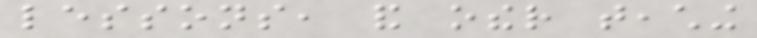lessons, and other teaching
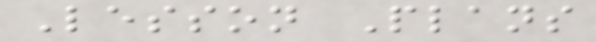Lesson Plans
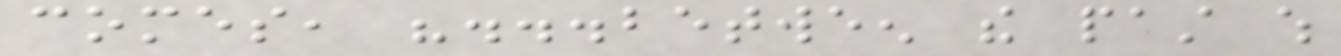comes, "...between the past which
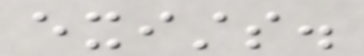exists.
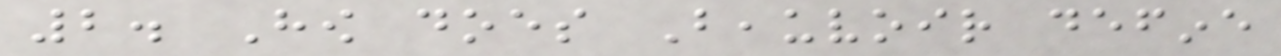2. How does Beauvoir define
